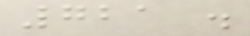721 .
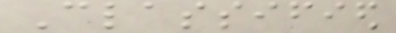Classified
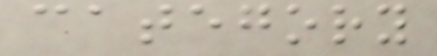category
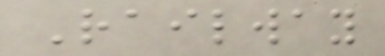Railway
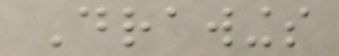Drawings
